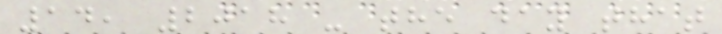14, 2018 - the day that
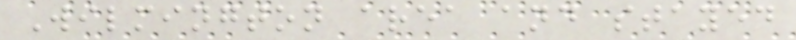Wilmington area and stayed
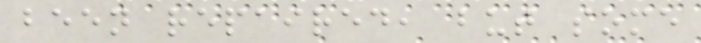been repaired, but some
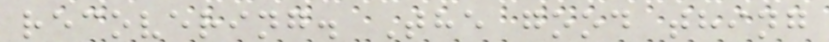recovering. The good thing
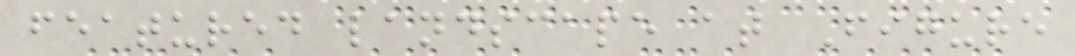featured landscape at Figure
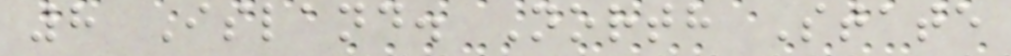8 Island. North State
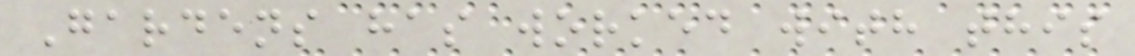Gardens has worked with this
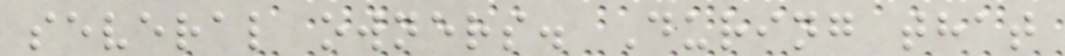several owners. During that
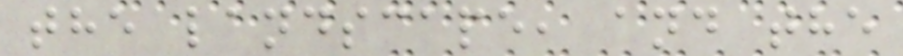the landscape, and the
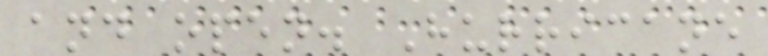and open. Hurricane
